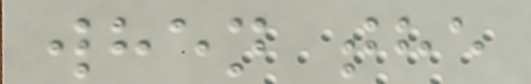when the
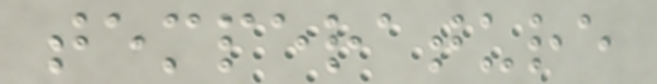temperature
